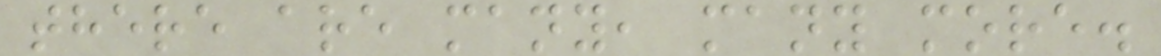there are many, many more.
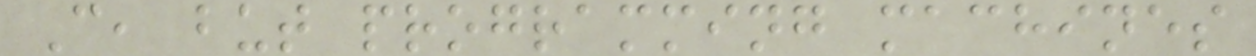C, but programming machines
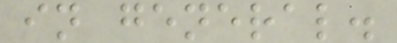in general.
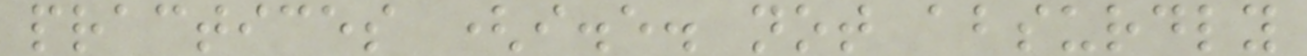practices (i.e. not absurdly
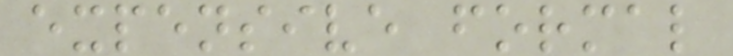expensive formal
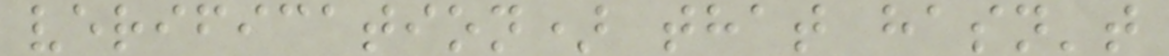verification) that hasn't
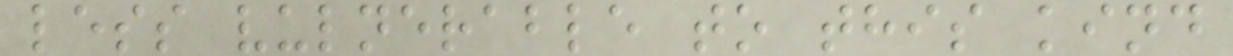less vulnerable to this kind
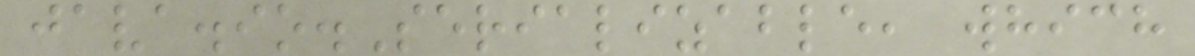java.io.Serializable, which
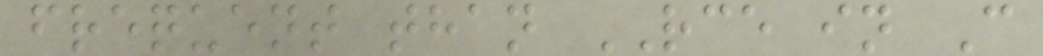frequent than RCE in C
